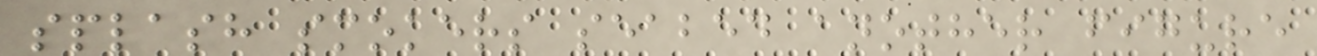splash smokers seabed another figure
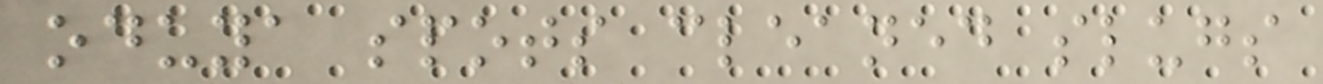oduya spots cleaned slugs
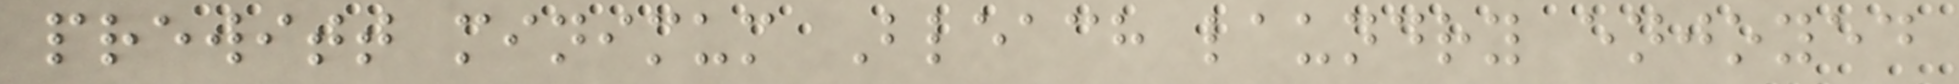prewitt minimum Bleach laundry enjoyed
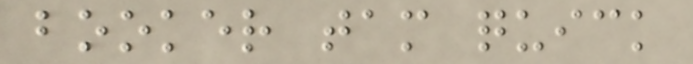booker tam quick
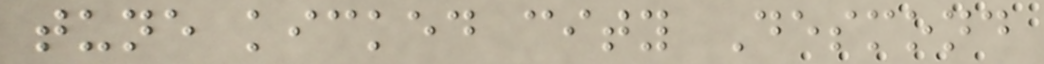tune kicked city Desmond
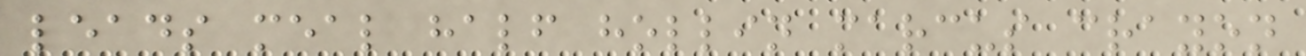leads meal half hollin marcus crayon
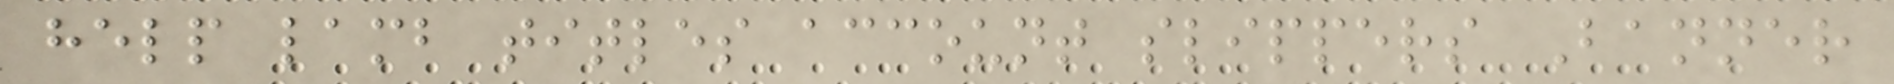help lamb titles account slippers Banner
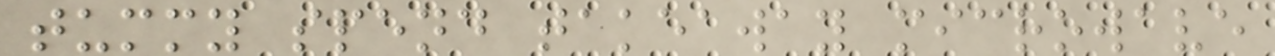tummy spend takeaway microwave
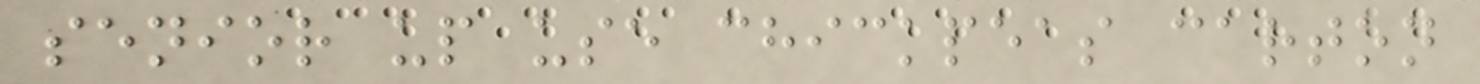senior up use chickpeas carton
